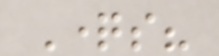Questions?
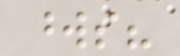words?
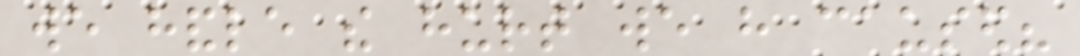we handle the hurt we have caused?
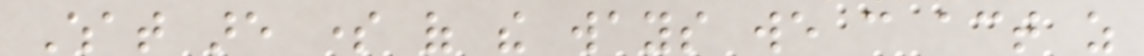What are some of the ways we can act as
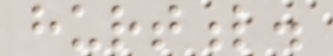hurtful.
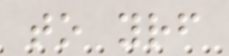to yourself
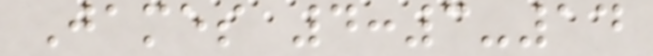James 4:3-14
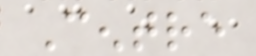Centre
